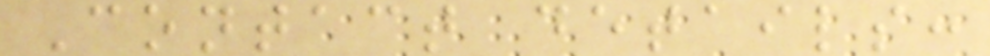Contact details:
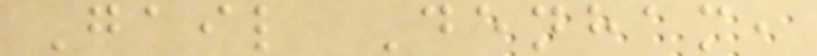Gail Denham,
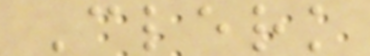Clerk
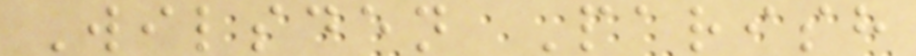Wilsden Parish
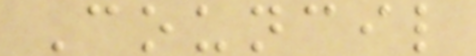Council
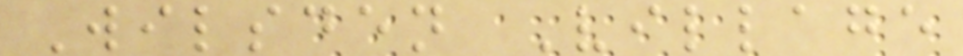Wilsden Village
